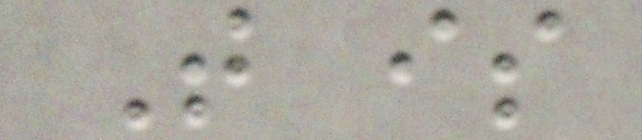That is
